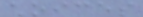choices
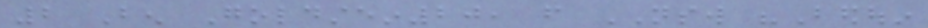2 Ben Goldstein20, from NSW "Bedouin
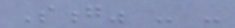Song" - -
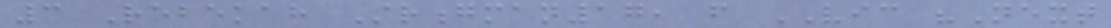3 Rebekah Strongman17, from VIC "Next
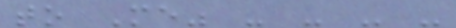to Me" - - - -
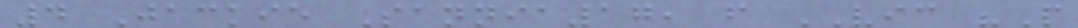4 Jackie Sannia17, from VIC "People
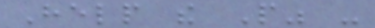Help the People" -
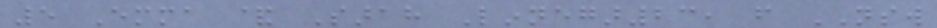5 Emma & Sarah Linnegar23, from NSW
